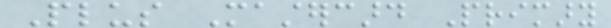Plus Mastercard Primary
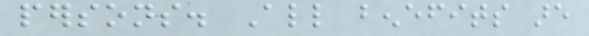persons. All benefits are
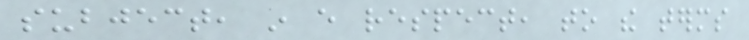subject, in every respect, to the terms
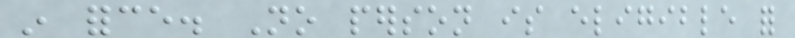in force. No person is eligible for
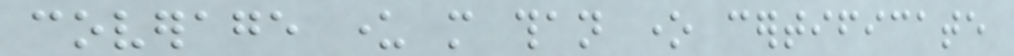coverage under more than one certificate
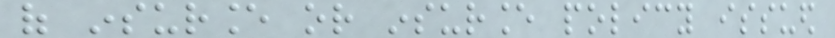of insurance or insurance policy issued
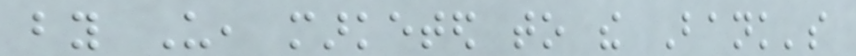by Us, marketed to the Bank's
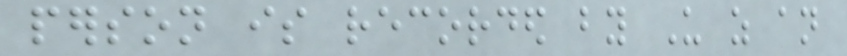person is recorded by Us as an
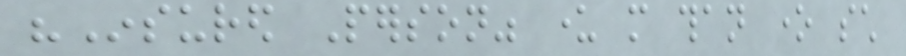"Insured Person" under more than one such
